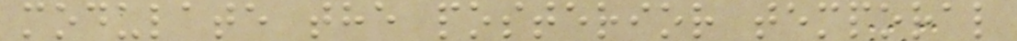modulate the posterior temporal
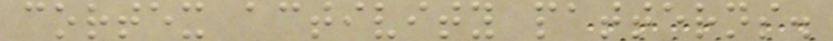cortex activity patterns.
